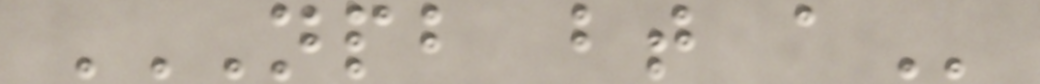NPB BT A
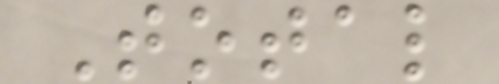Total
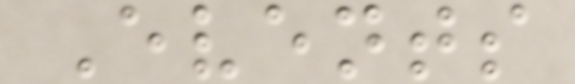Events
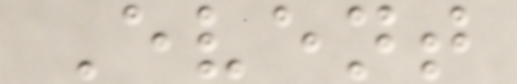Event
